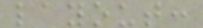layout:
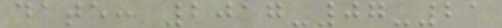date: 2017-07-21
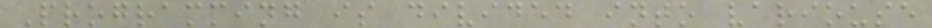Programming is divided into variouse
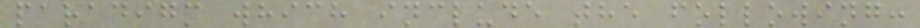paradigm which include the following:
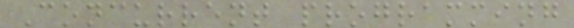Concurrent programming
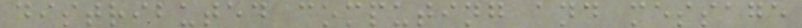distributed computing and message
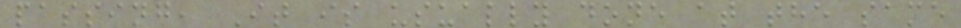passing, It is usually done at the same
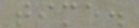time.
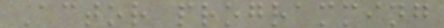Actor programming
